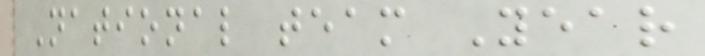National team Year
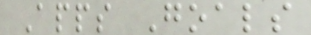Apps Goals
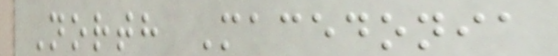North Macedonia
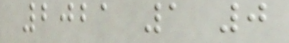2021 1 0
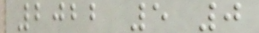2022 5 0
